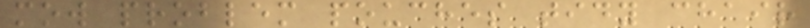mow problem pouches tidy chair
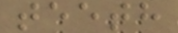teeth
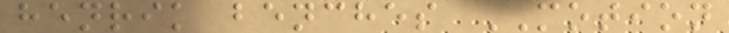henrik benches MOTION
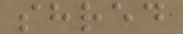shred
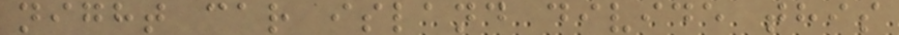night car island divide this
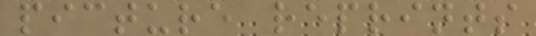picture reprints
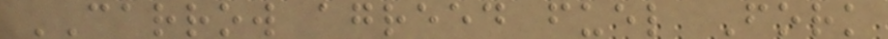CARROW agreed fuel Fork
